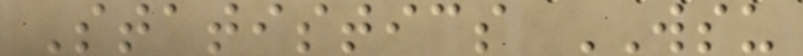Statistics WSU
